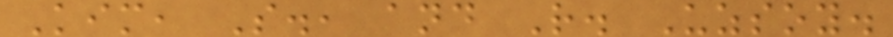Kim, S., and R. Uzsoy.
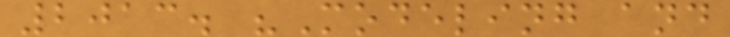2013. "Modeling and
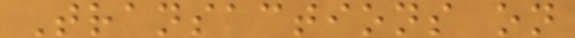Transactions on
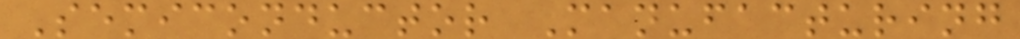Semiconductor Manufacturing
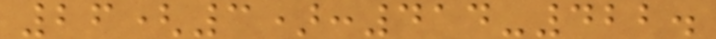26(3):414-422.
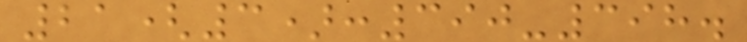21(3):390-398.
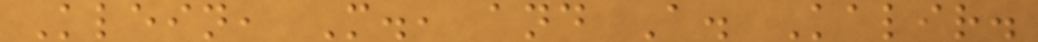Klein, M., and A. Kalir.
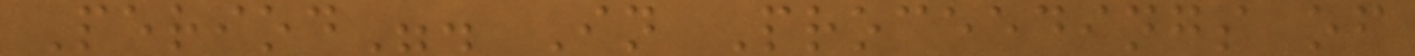Period". In Proceedings of
